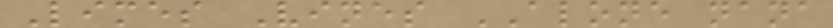Limes Vines ALONE nana
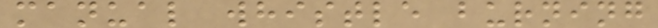manual whistle burning
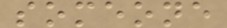someone
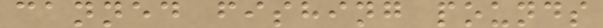canned fishing pounds
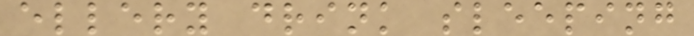ellery drink sleeping
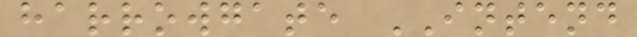harrowgate INTEND
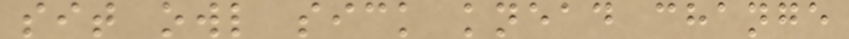sit owl sick knead change
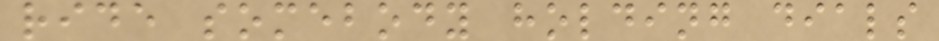ride somebody holding dials
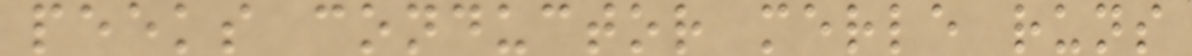peeks conductor merle runs
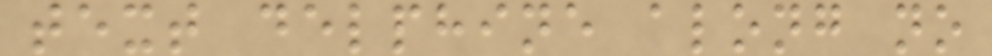text delphine along no
